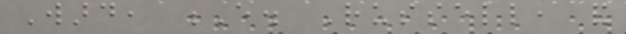Ward, E. Russell, and
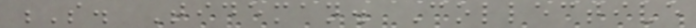S. Tideman. Collective
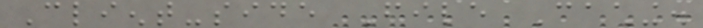Client-side File Caching.
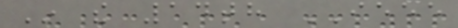In the 14th IEEE
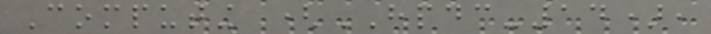Computing (HPDC-14),
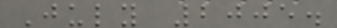July 2005.
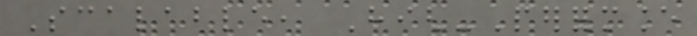Scalable, High-Performance
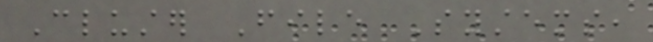Cluster File Systems,
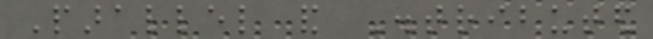Parallel and Distributed
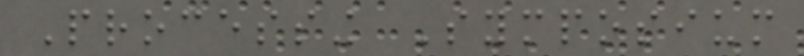Processing Symposium
